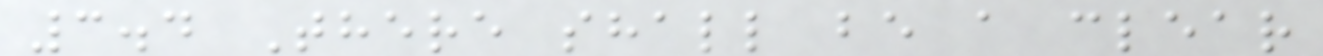3.4 There shall be a clear
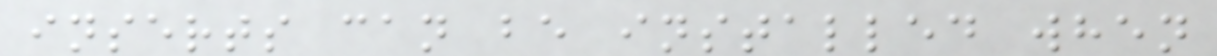inserts can be installed when
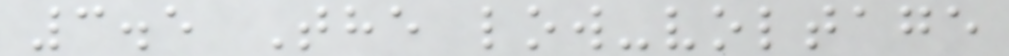3.5 The low-voltage
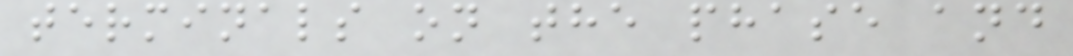terminals on the phase and
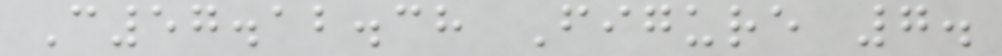C57.12.38 Figure 7.
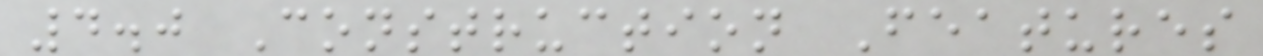4.0 Construction Features
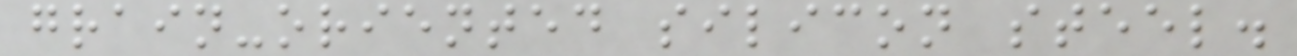grain-oriented silicon steel.
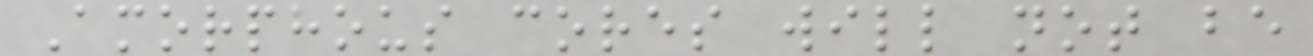Amorphous cores will not be
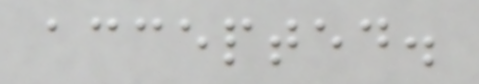accepted.
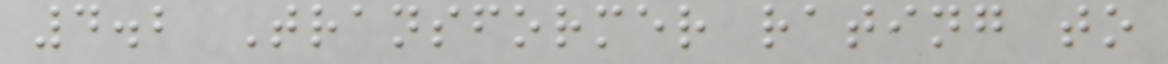4.2 Transformer rating to
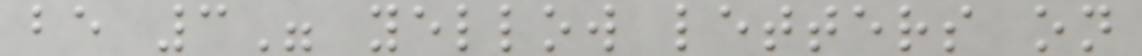be 3" yellow letters on
